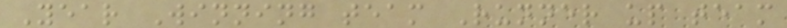Year Winning team Runner up team
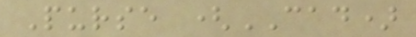Purse (CAD)
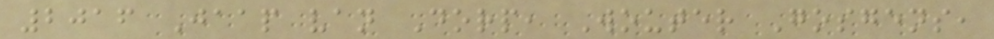2016 Jaap van Dorp, Wouter Gosgens,
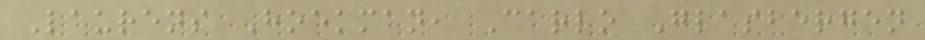Laurens Hoekman, Carlo Glasbergen
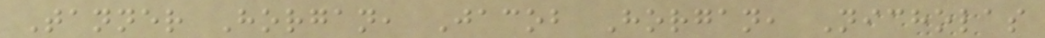Tanner Horgan, Jacob Horgan, Nicholas
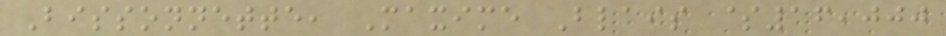Bissonnette, Maxime Blais $16,000
